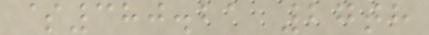$380.21 27th
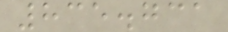835.731
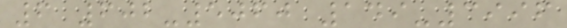6 602-5060 149-3996
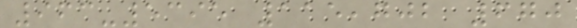963-5395 115,702 670
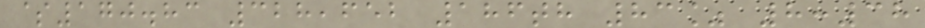$170.83 328,652 186th 83% 8:38
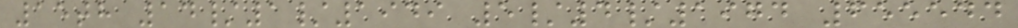15th 14/1/1949 5/4/1974 655544
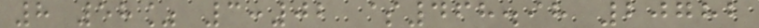8 58% 3:02 $468.98 20782
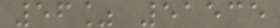56% 51535
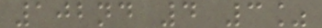102nd 4 3%
